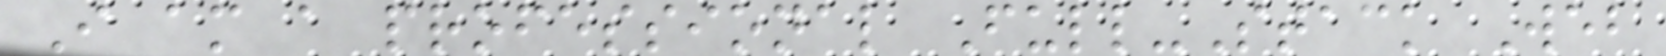I am a professional Full-Stack Web
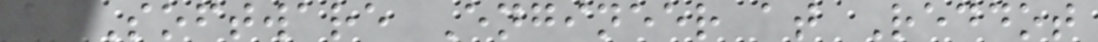a Software Engineer at Reddot
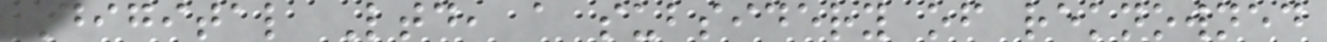Digital Ltd, a subsidery of reknowned
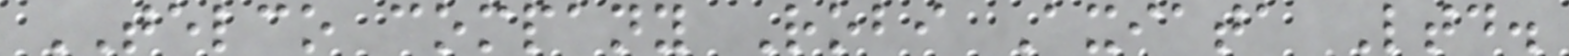TELCO company Robi Axiata Ltd.
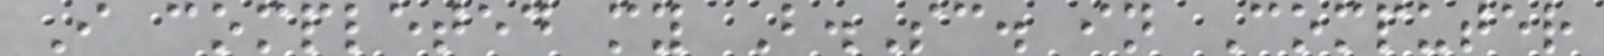I completed my B.Sc. in Computer
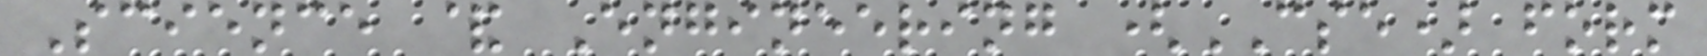Science & Engineering (CSE) form
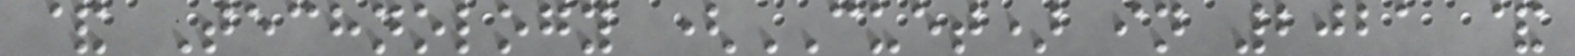& Technology (CUET) in 2021 &
